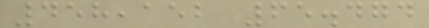458,152 65.474
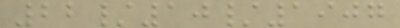22/10/1907
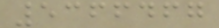5366467
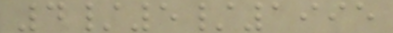4/5/1995
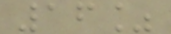16%
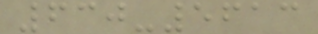630-5613
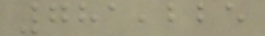781,225
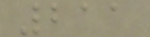211
